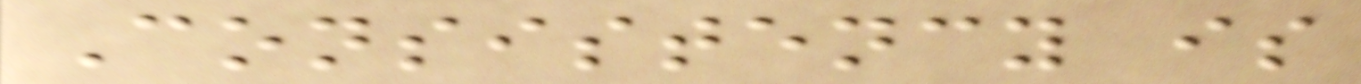Consistency is
